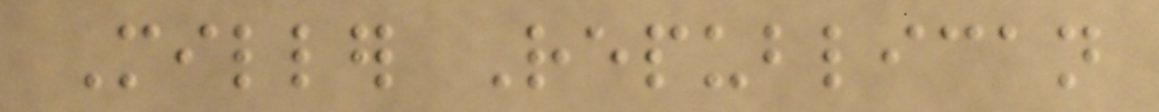Miller Republican
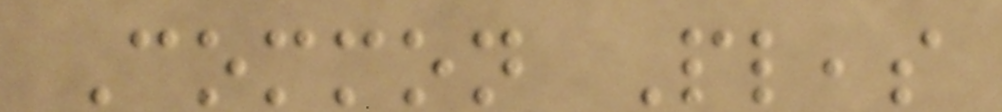Common Pleas
